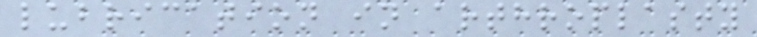lubrication in arthroplasty
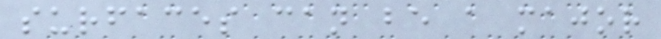surfaces can be a major
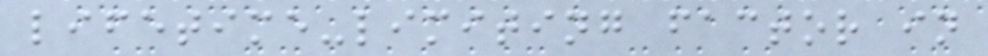lifetime-limiting factor in
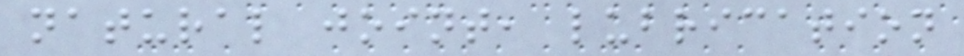natural joint, lubrication
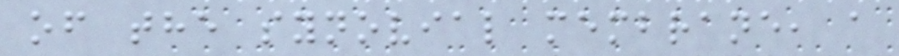of the synovial membrane, a
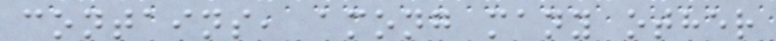contains, among many other
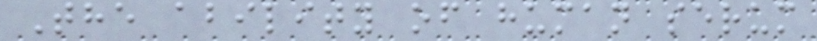The ability of human serum
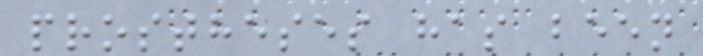prostheses has been
